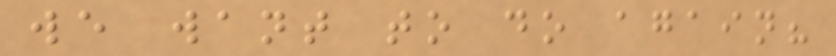we want to do again?
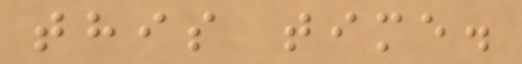this time.
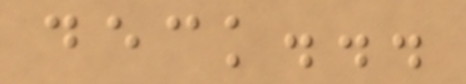deck...
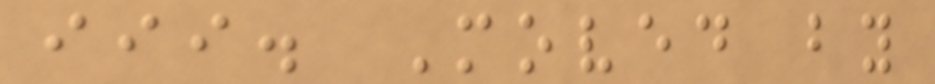iii. Moved by
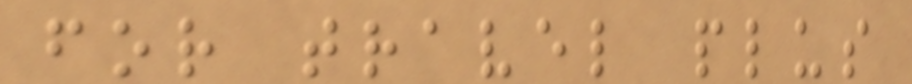for travel plus
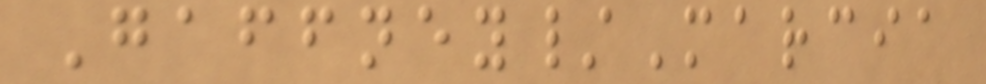Gaffney/Marcia
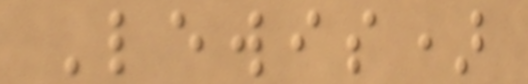Lewis)
